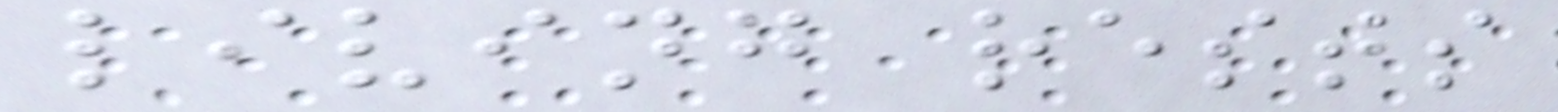living rests
